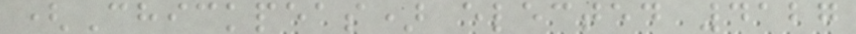(Chickpeas) elected 4127
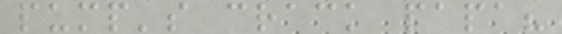pump's crack papa?
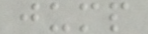jump
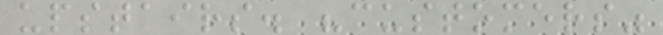upstairs. "customers"
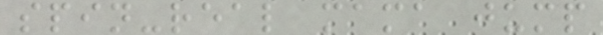spin-real mama jump
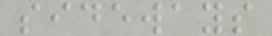sideways
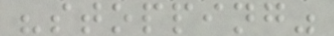"stopping"
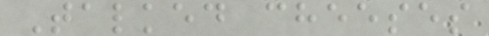Talked cheeses
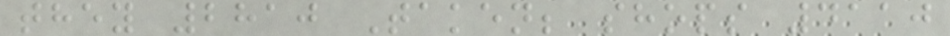they 2810 Taken; shops 4110
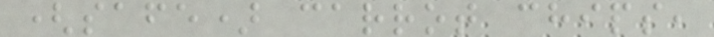(safe) carrot chips,
